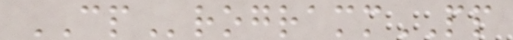CProgrammPP
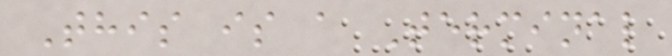This is a Terminal
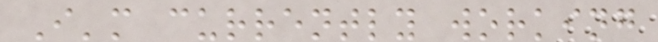I'm currently working
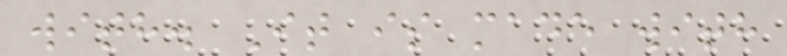with. It is made with
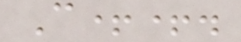C++.
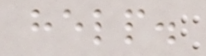help.
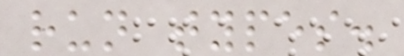run types.
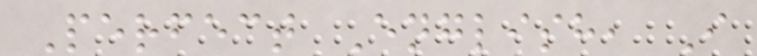Perfect English, I
